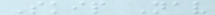Skip Nav
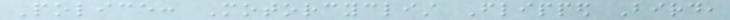Police: Motorcyclist Flipped Bird,
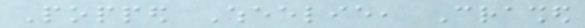Popped Wheelie, Crashed
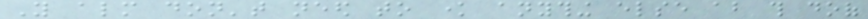You almost don't need to know anything else about this doof
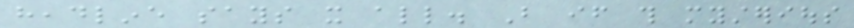headline says it all. But if this mysterious
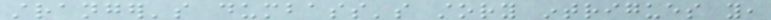stranger's dumbass's story intrigues you,
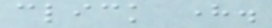click here.
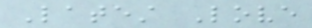Latest Love
